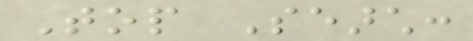Top Search:
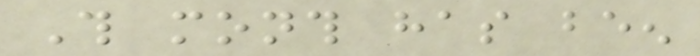This month has been
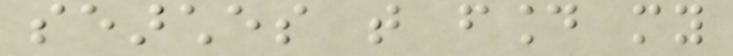searches that found my
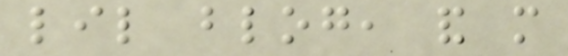lil blog, and more
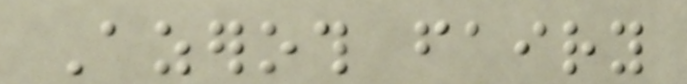Azeroth fairy
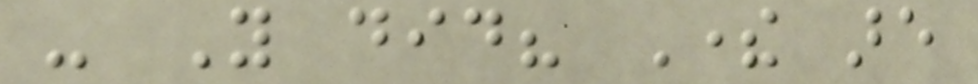- You did? There are
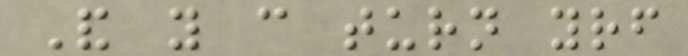And you can turn yourself
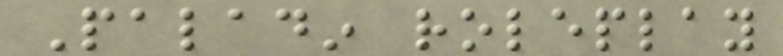Paladin roleplay
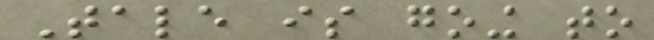Tale is going to
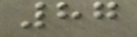87
